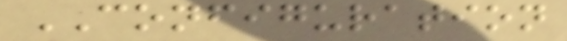CONFIGURATION
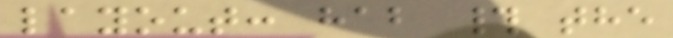layout: hab # the
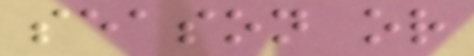season or
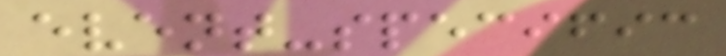event-specific
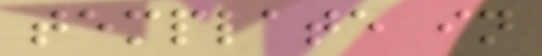template in
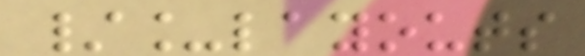/_layouts
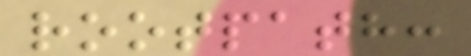rootpath:
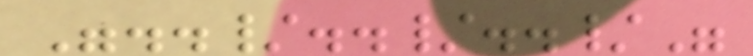"../../../"
